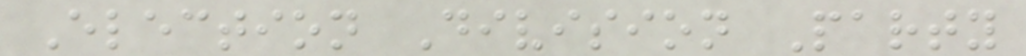Election Division Party
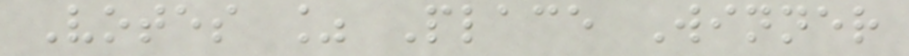Votes % Place Winner
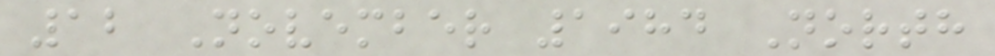12 November 1984 North
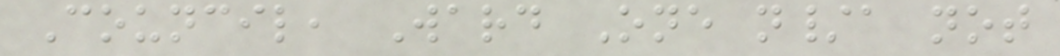Council, Ward One n/a not
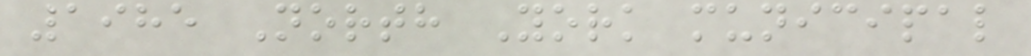1985 North York municipal
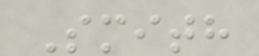Smith
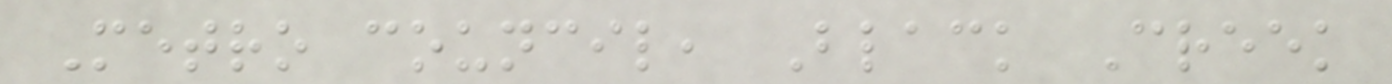Metro council, Black Creek
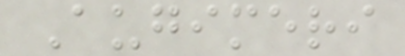Augimeri
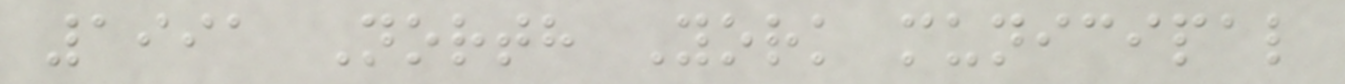1991 North York municipal
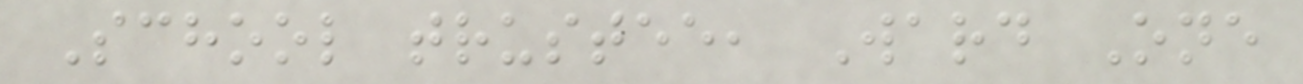School trustee, Ward One
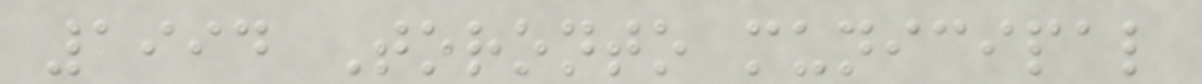1994 Toronto municipal
